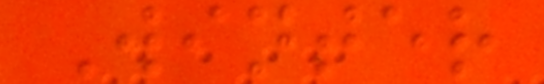Winter
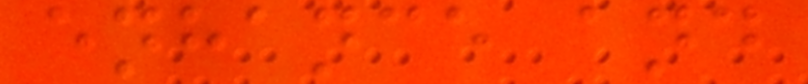enhance and
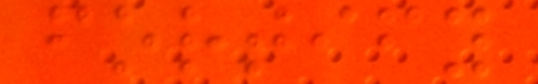fortify
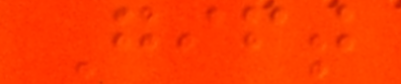Gift
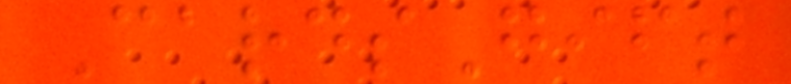CardsGift
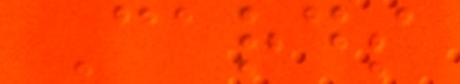Cards
